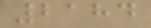2184
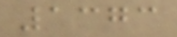1373
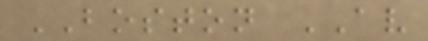BOSTON AV
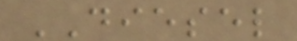DIESEL
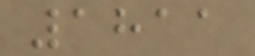1811
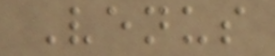Venus
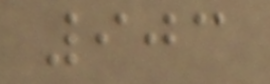903
